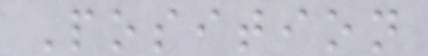Position
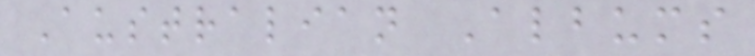Australian Albums
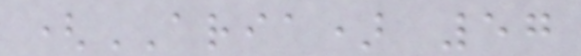(ARIA) 57
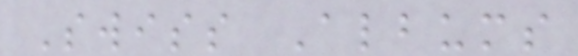Swiss Albums
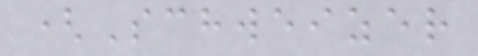(Schweizer
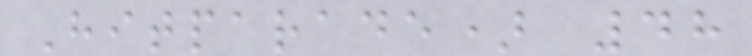Hitparade) 48
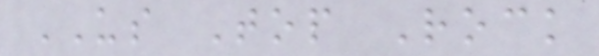US Top Rock
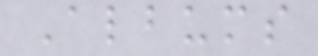Albums
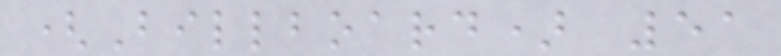(Billboard) 51
